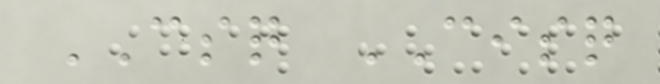CSQ CISQ
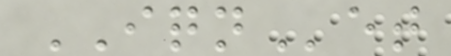IQNet
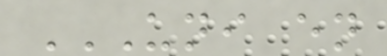UNI EN
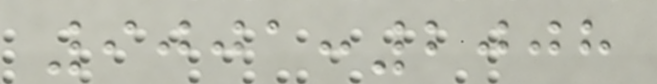9001:2008
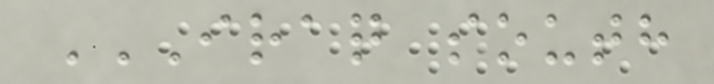IRAQ SOUTH
